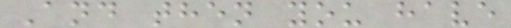And then you have
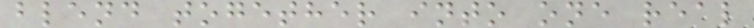blend together into one real
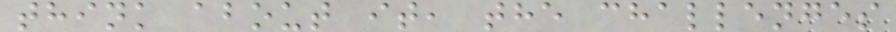think about it, the challenges
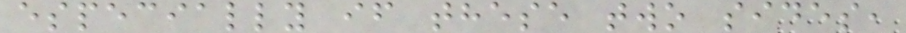especially if these two sides,
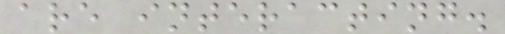are interacting.
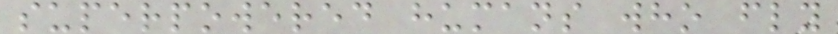superpowered humans who fly
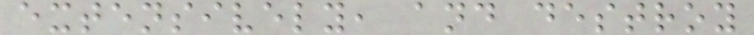extensively, and destroy
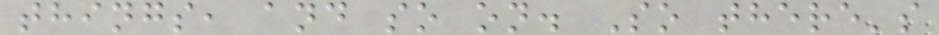things, and so on. So there's
